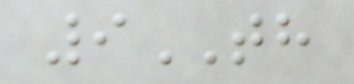9TH
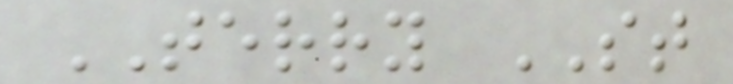TERRY ST
